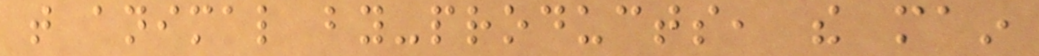that animal by-products, the main
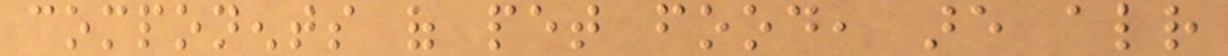components of pet food, are already
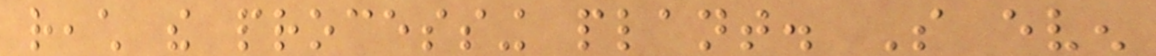reach the processing plant. So even
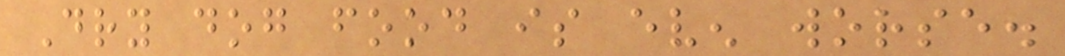Dry dog food is even worse.
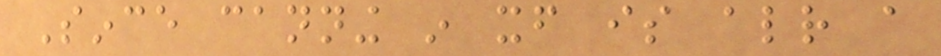Since canning in itself is already a
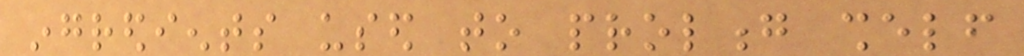ingredients used to prolong shelf
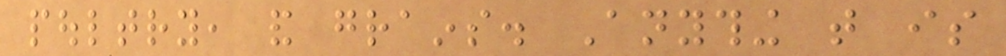poultry, and grains. Anything that is
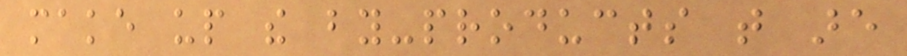make up the by-products that are
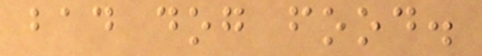bad dog food.
